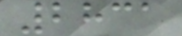2831
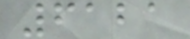6121
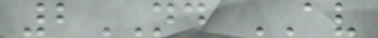2ND AV
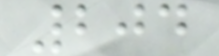204
